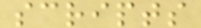scripts
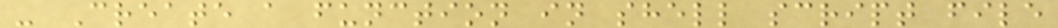- Create a function in shell script file
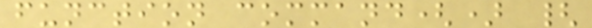function command() {
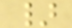}
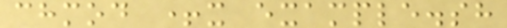chmod +x example.sh
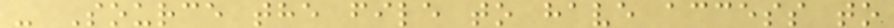- Source the file to have access to
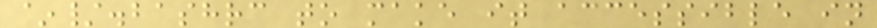~/.bashrc to make it accessible in
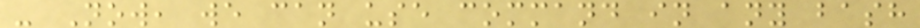- Now, we can use command in any bash
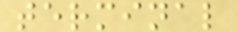terminal
